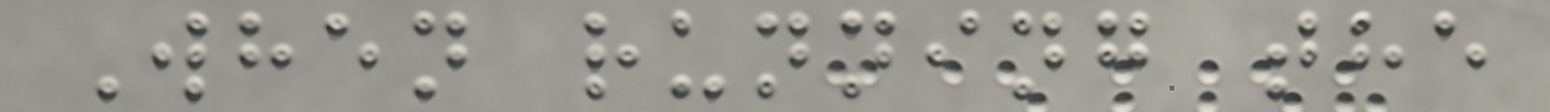When running the
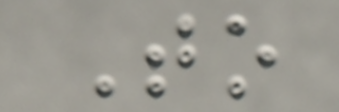To
